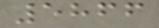5866
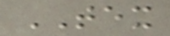TEX
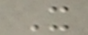X
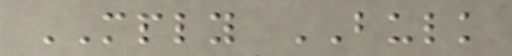MPLY BULK
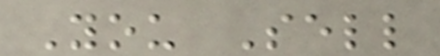You Sell
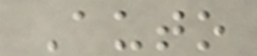Auto
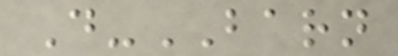D-BARN
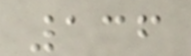136
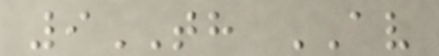9TH AV
